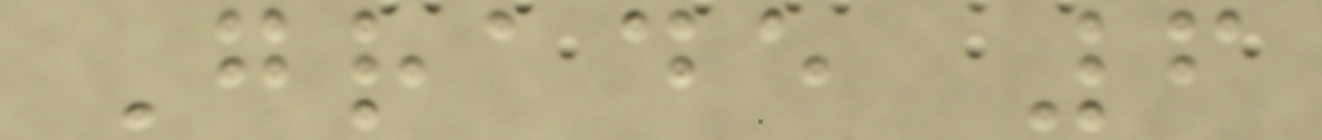Grade 6
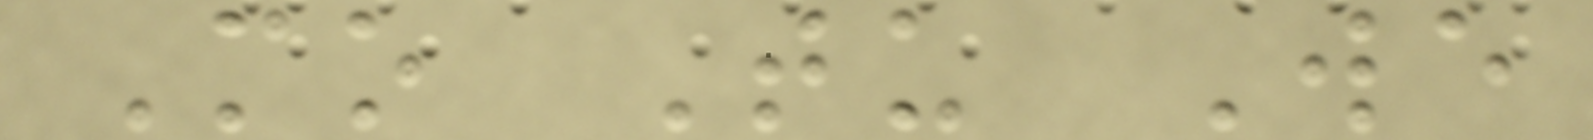Mo Tu We
